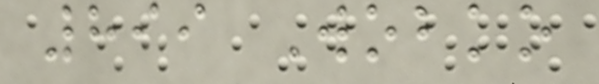899 Wobko
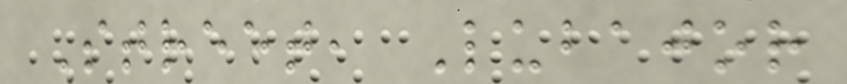Street, Lubajor
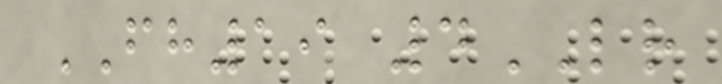FH19 4LR
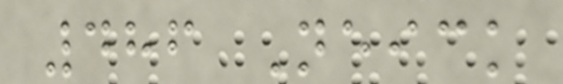486 Neick
